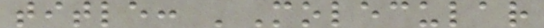title: 'Molecular
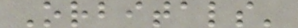Orbitals'
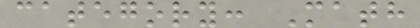category: Math
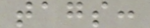tags:
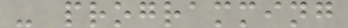- programming
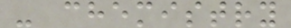- chemistry
